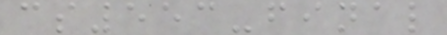cs553-final
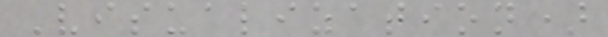Visualization)
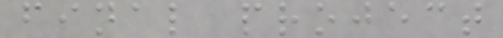final project
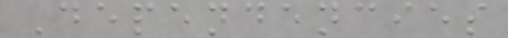Dependencies
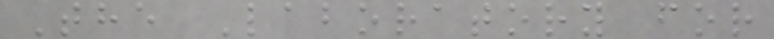The Laboratory for
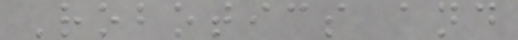Robotics and
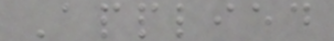Applied
